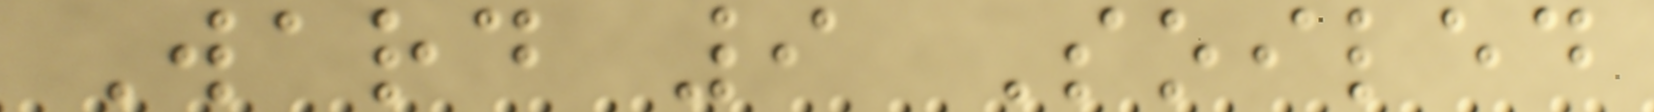Ward 9 Soiled
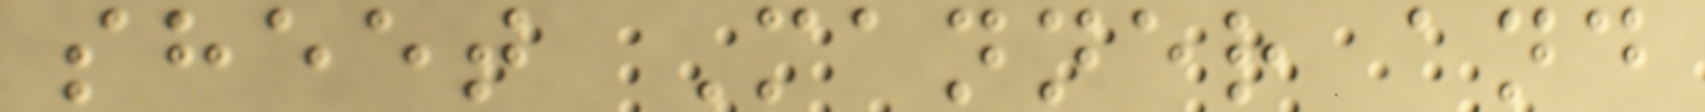sheet Manner and
